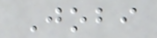Jobi
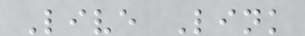Live Link
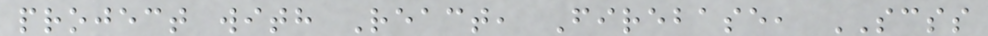project with React, Firebase, SCSS
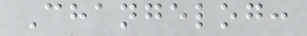Changelog:
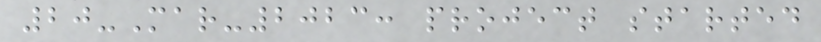20-Mar-2023: project started
